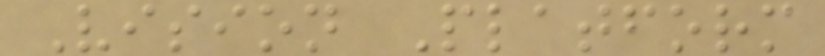Vision Platform
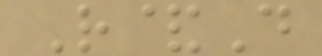R&D
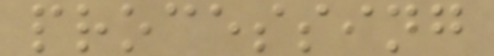processing
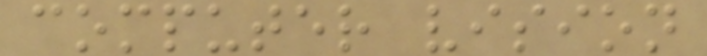computer vision
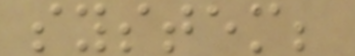system;
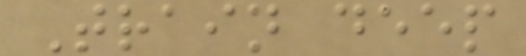Train deep
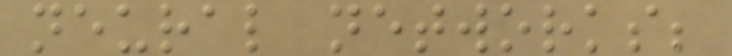neural networks;
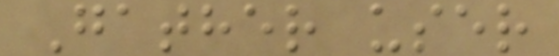Gather user
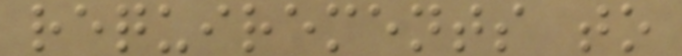requirements to
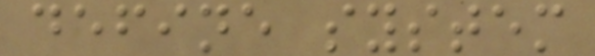define system
